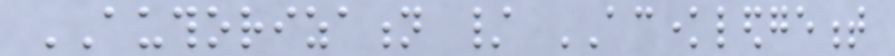AUTHORIZATION / ACKNOWLEDGEMENT
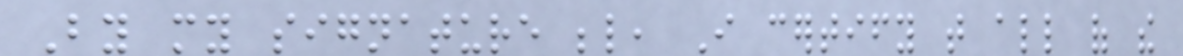By my signature below, I certify that all of the
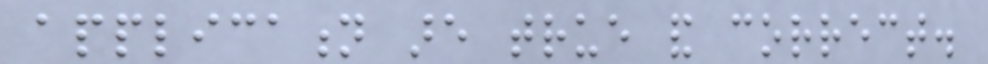application are true and correct.
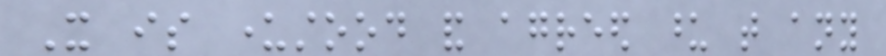It is understood and agreed upon that any
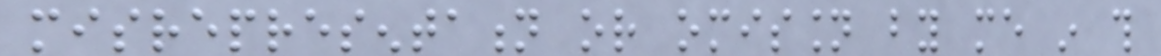misrepresentation or omission by me in this
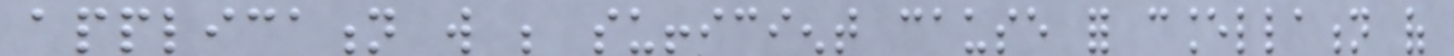application will be sufficient cause for cancellation of
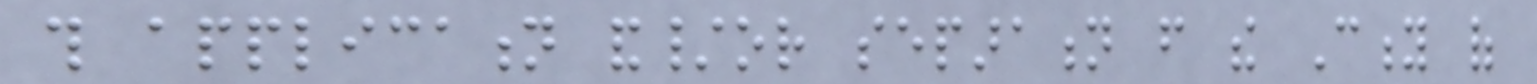this application and/or separation from the City of
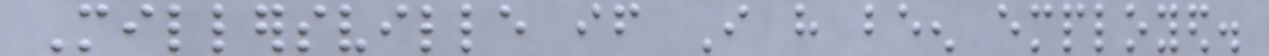Millersville if I have been employed.
